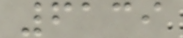6139
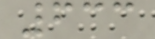633
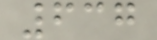637
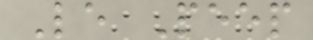Le Peep
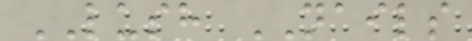LUSH NAILS
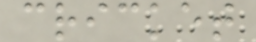cricket
